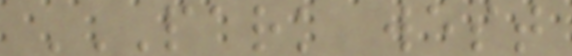PARK WEST
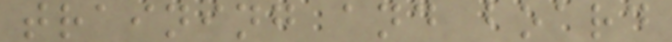training and board
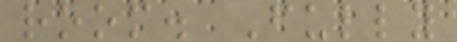room. Fully
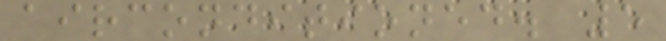airconditioned. 5
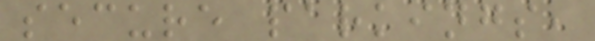secure parkings,
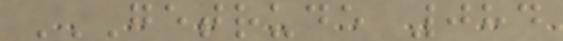GETRUDE 084
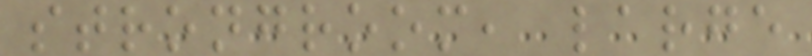strongroom, large
